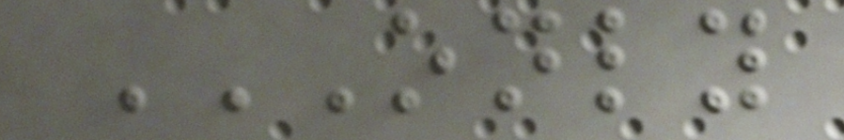ONLY
